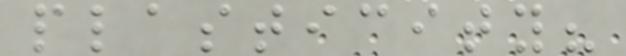plasticity?
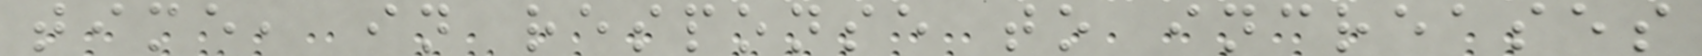time, in response to increases
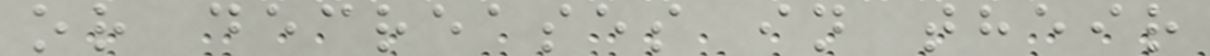or decreases in their
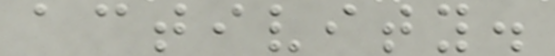activity.
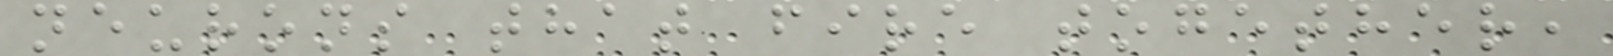neurons that fire together,
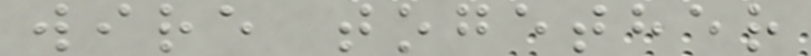wire together
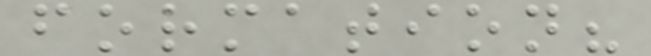formation?
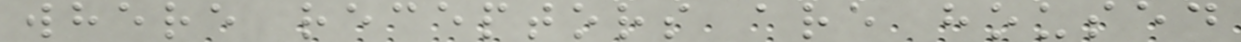where receptors are housed
